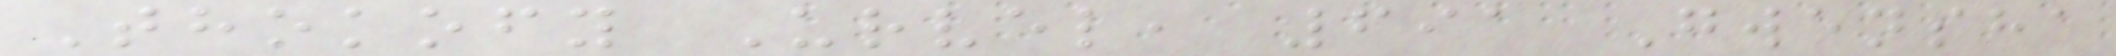Thokofy Urvel, 691 Gwensha
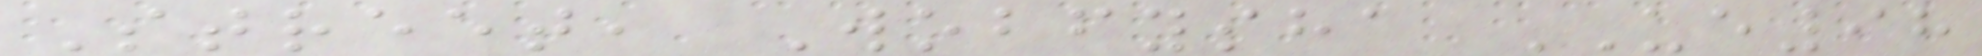Street, Wobfysha UE98
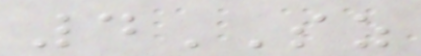4SZ
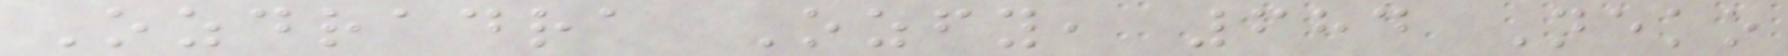Ozdradra Ozfy, 684 Neko
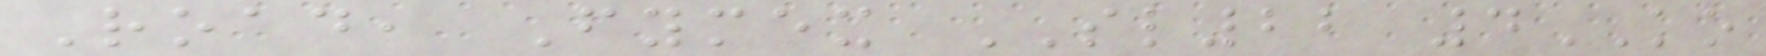Road, Fymex SL22 4KO
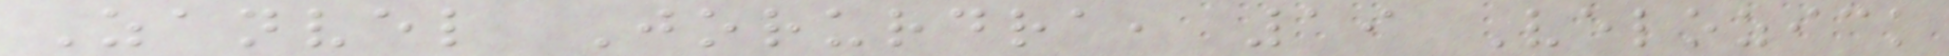Zanvel Jorurdra, 19 Velozick
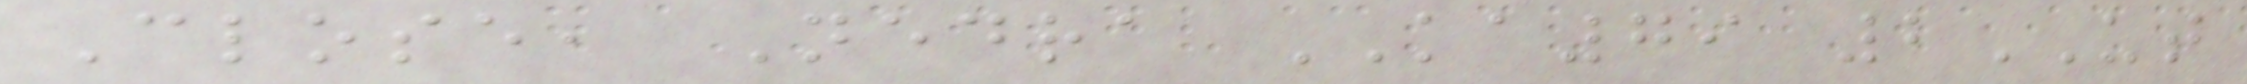Close, Nedra KA79 2UT
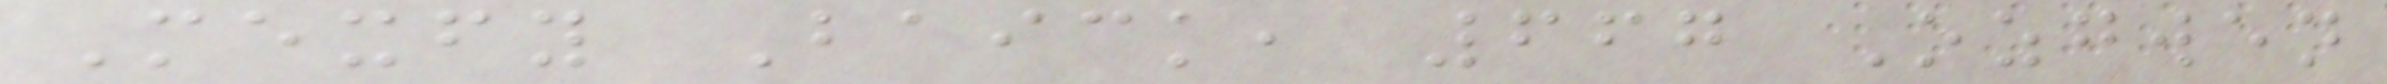Mexfy Baick, 667 Ozgwen
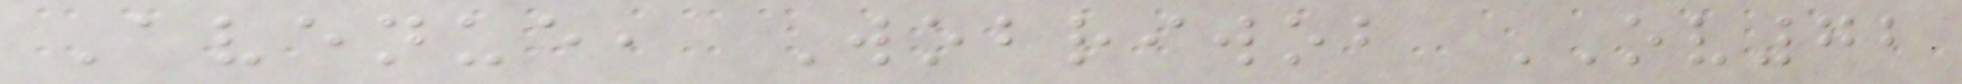Avenue, Wobriwob OV72
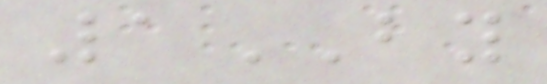1BY
